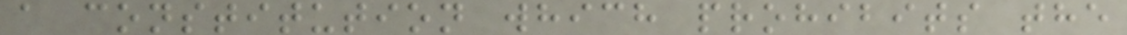a constitution which prohibits the
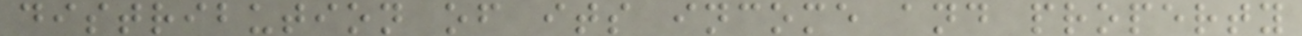distribution of its income and property
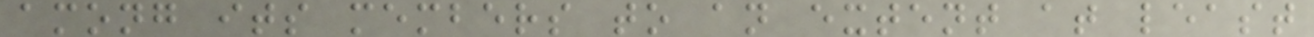among its members to an extent at least
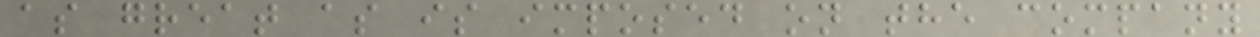as great as is imposed on the company
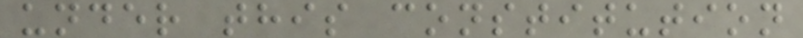under this constitution
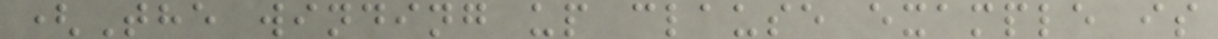(The winding up clause example is
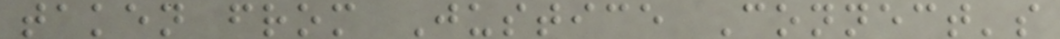taken from Justice Connect's
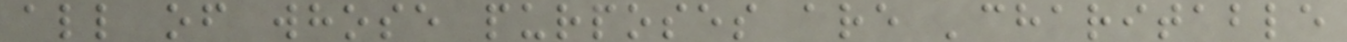all of whose purposes are 'charitable
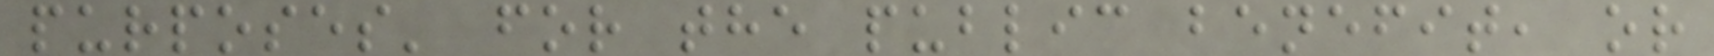purposes' for the public benefit, or
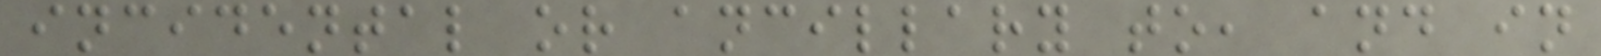incidental or ancillary to, and in
